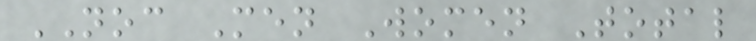NOC Men Women Total
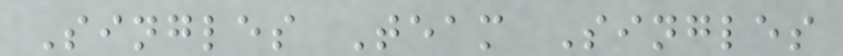Singles Team Singles
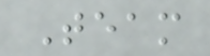Team
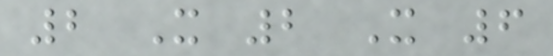2 X 2 X 6
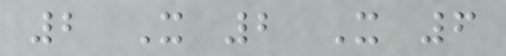2 X 2 X 6
